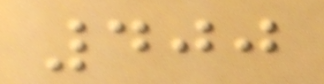400
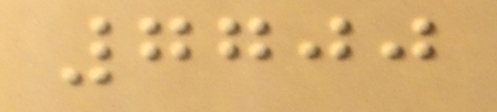7700
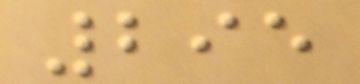295
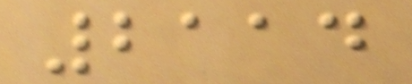2114
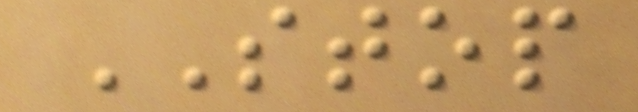STOP
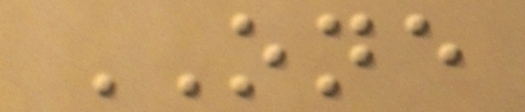ONE
